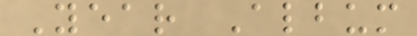Year Album
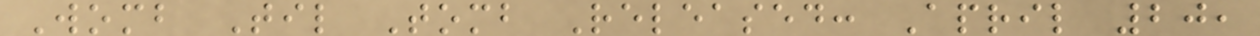Womb Til Tomb Released: April 20,
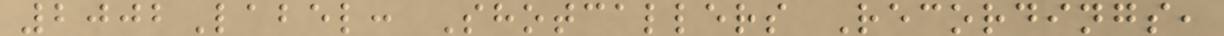2002Label: Shotcallers Recordings,
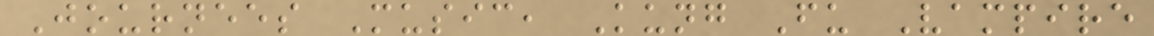Journees Music, Kung Fu Vampire
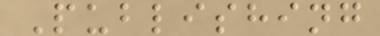Publishing
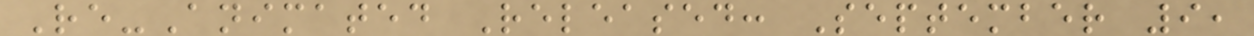Re-Animated Released: September 9,
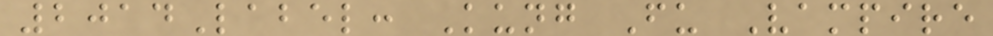2014Label: Kung Fu Vampire
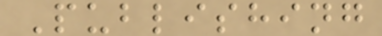Publishing
